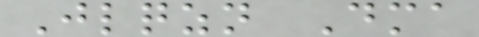Jlqzn Dma
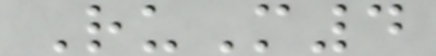RuM4
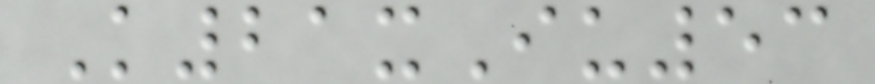K21xIu53
